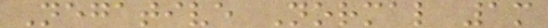Negative Normal 1m
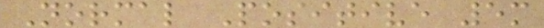Normal Positive 5m
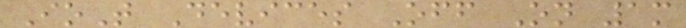IoT Devices Off On 1m
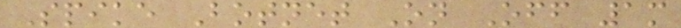Spike Botnet On Off 1m
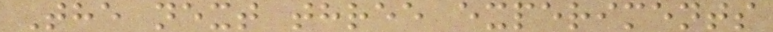The next three experiments
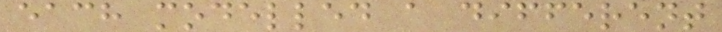each modelled a different
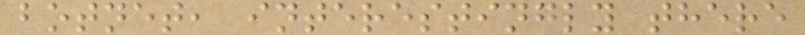botnet, interestingly there
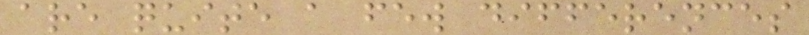are quite a few differences
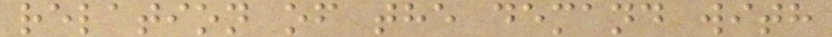relation of the demand with
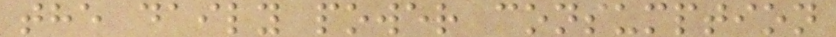the daily power consumption
